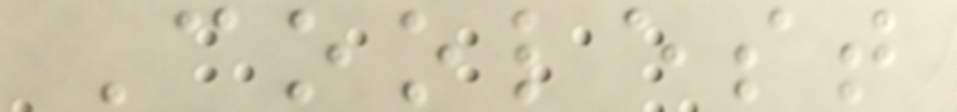Coolest
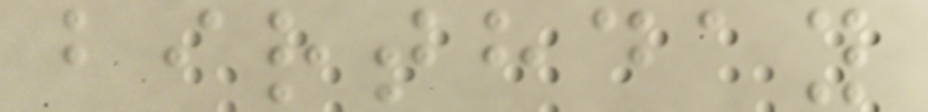birthday
